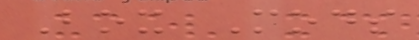Box Mods
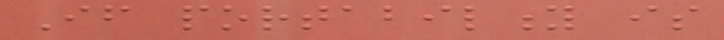If portability is
